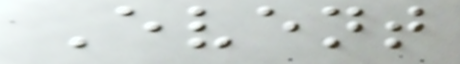Event
